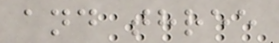and three
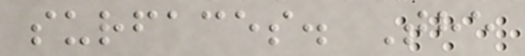surfaces. The
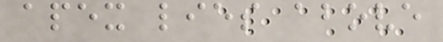apex lies above
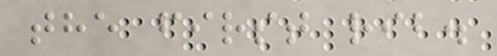the first rib.
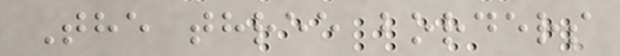The three borders
